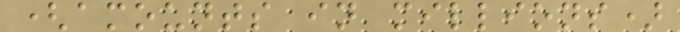(amounts in millions)
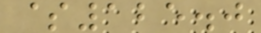$125.0
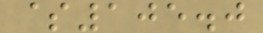$105.0
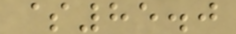$85.0
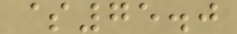$75.0
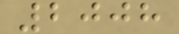2008
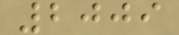2009
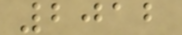2012
